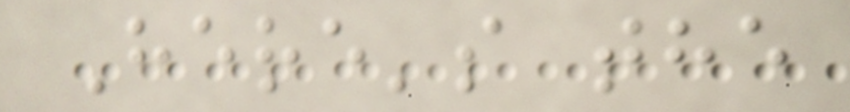Here's the
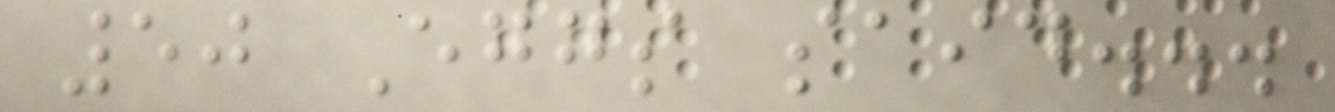50 Eggs said...
